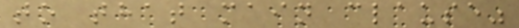to that main clause"
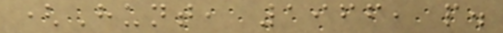(Hunt, 1966, p.
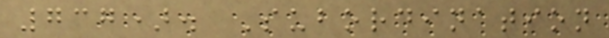737). Subordination
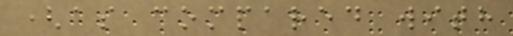(as compared with
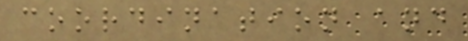coordination and
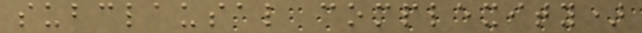subclausal complexity)
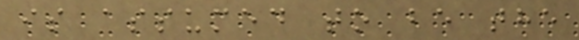is assumed to be the
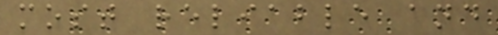most reliable and
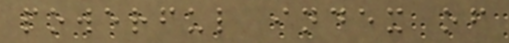powerful index of
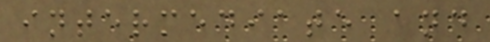intermediate and
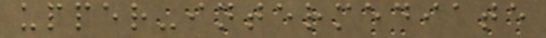upper-intermediate
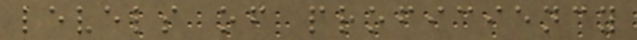levels of proficiency
